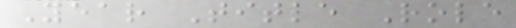Year Title Role
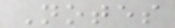Notes
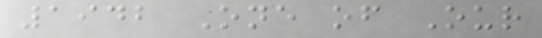1942 One of Our
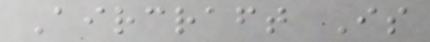Aircraft Is
